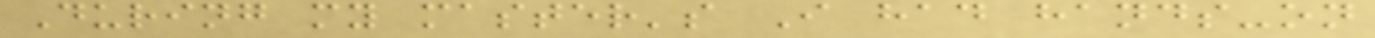During my master's I had hands-on
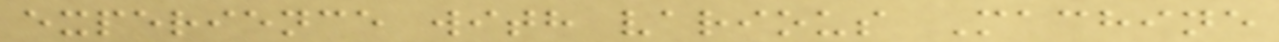experience with various Machine
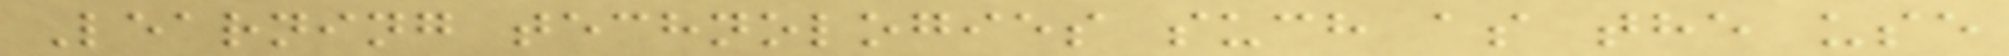Learning technologies such as the use
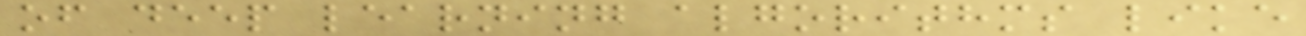of deep learning algorithms like
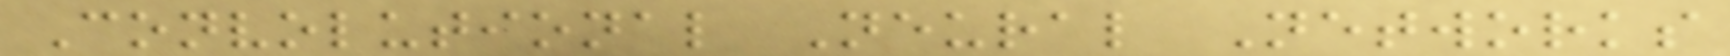Convolutional Neural Networks
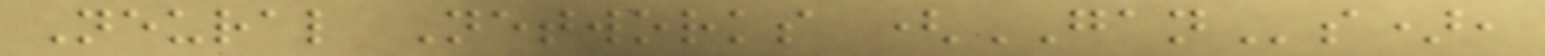Neural Networks (GANs),
